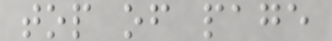top of page
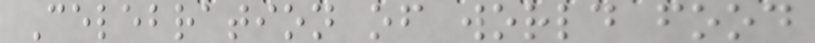Celebration of world food
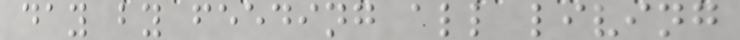day by feeding all living
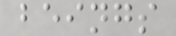beings
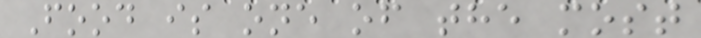Food is one of the most
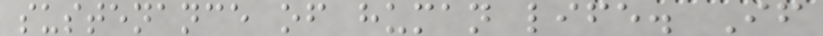sustenance of human life. If
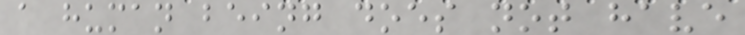a human being does not have
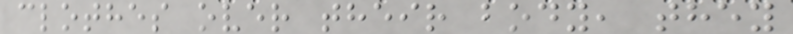clothes over their body, they
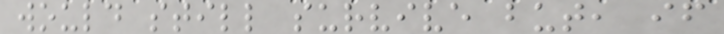would still survive but, if
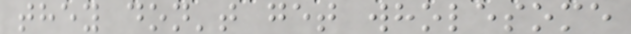they don't get wholesome
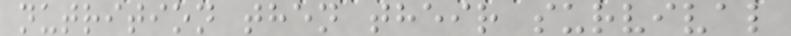nutrition then their survival
